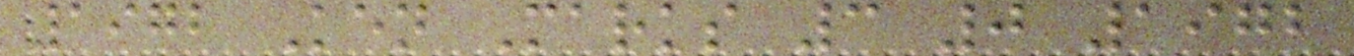1972 Ken Marks 3 0 1972
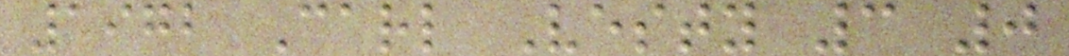1972 Carl Vesty 3 0
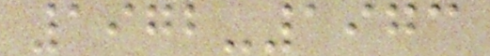1972-1973
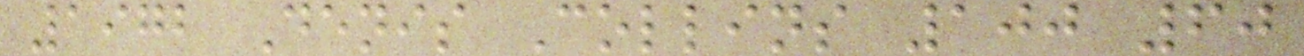1972 Denis Collins 100 60
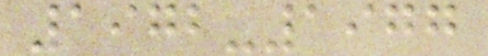1972-1977
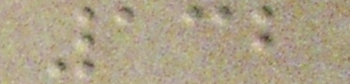132
